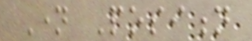Name Position
